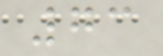73
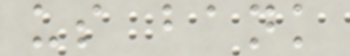us bank
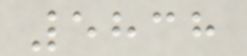5838
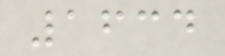1634
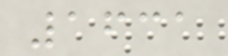1631
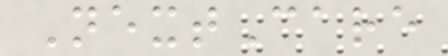NextCare
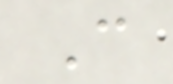C
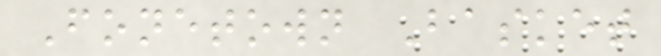Fonetown Basket
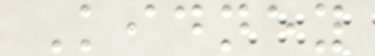Kidney
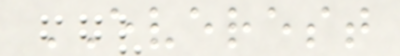EVEREST
